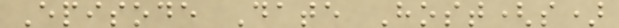Episode Date Host(s)
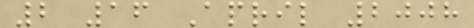2 16 April 2008
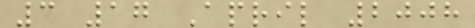3 17 April 2008
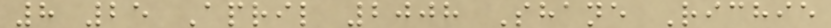8 25 April 2008 Shane Richie
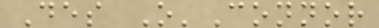Des O'Connor
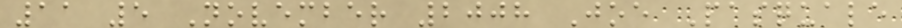11 5 November 2008 Joe Pasquale
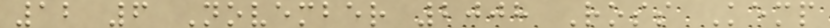12 6 November 2008 Ross Kemp
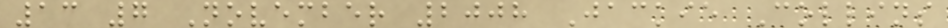13 7 November 2008 Jackie Collins
